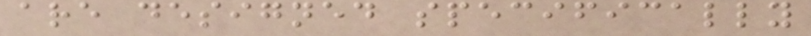are designed specifically
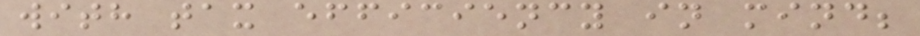with tax efficiency in mind;
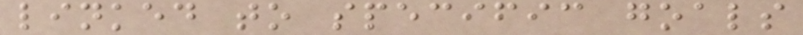linked to specific goals
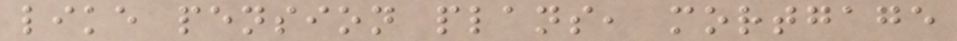like pension plans, mortgage
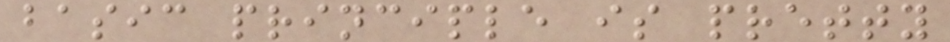basic principle is pretty
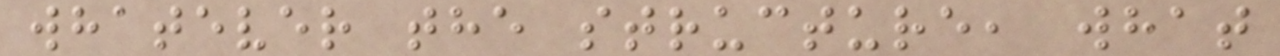whatever the structure, what
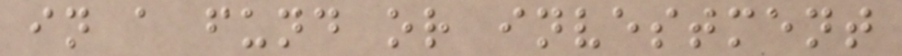in a fund or investment
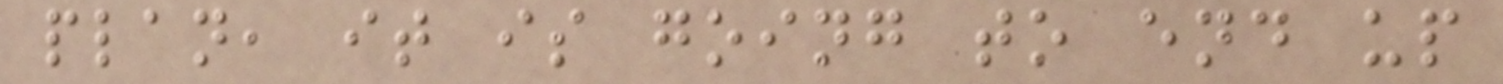plan, it is going to end up
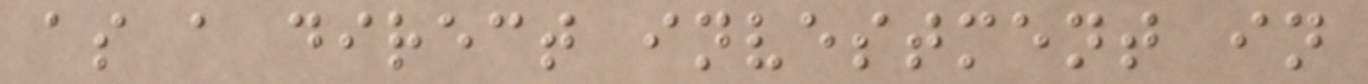as a direct investment in
